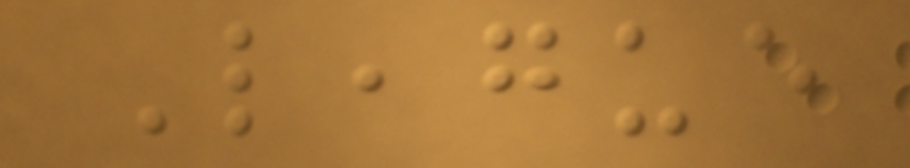League
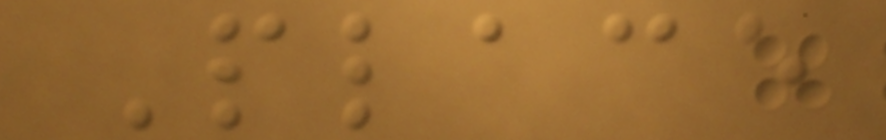Place
